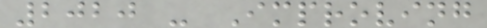2020 - Improving
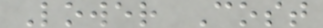Lower Cost
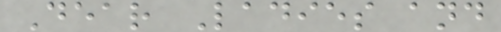Dear Ladies and
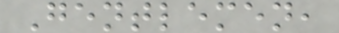Gentlemen,
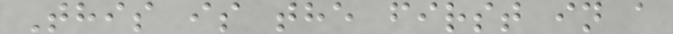This is the first in a
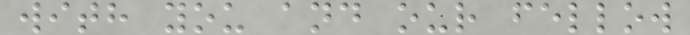with you and our fellow
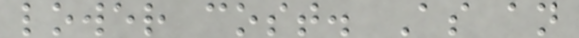lower cost. As an
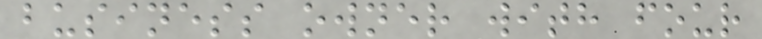business owner with four
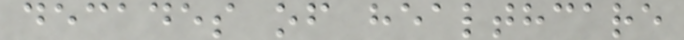decades of healthcare
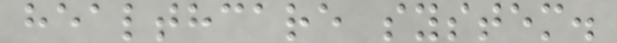healthcare system.
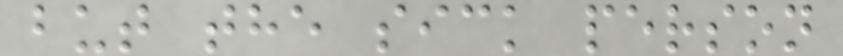but the sick person
